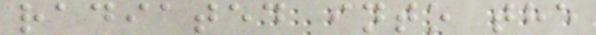radiated into the
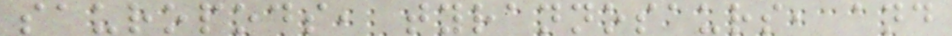sauropods, tyrannosaurs, and
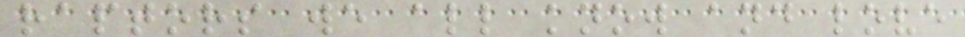raptors we all know and love
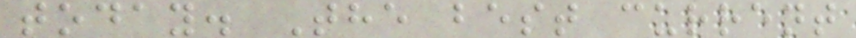today. The best current
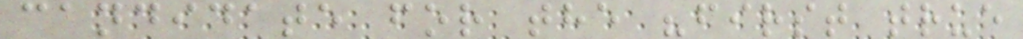candidate for the "first true
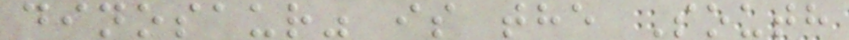dinosaur" is the South
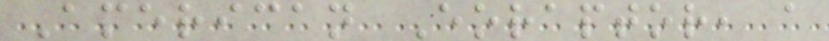American Eoraptor, a
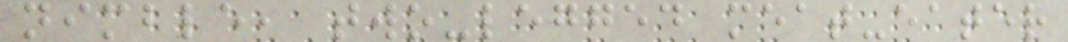nimble, two-legged meat-eater
